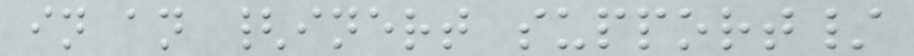in an {inert support/
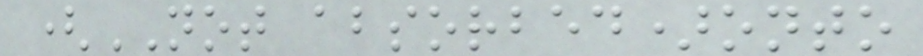(NOT absorbed)onto
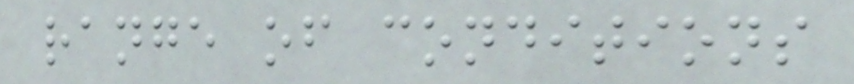range of conditions
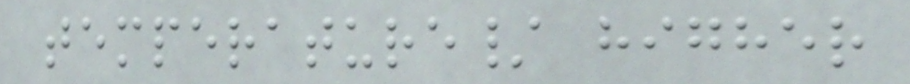temperature/ higher
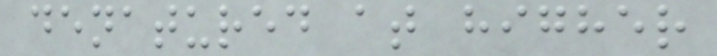denatured at higher
